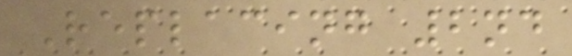Replacing 2nd
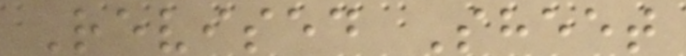Revised Sheet
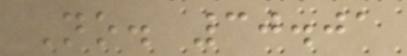No. 30.01
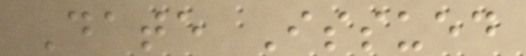Date Issued
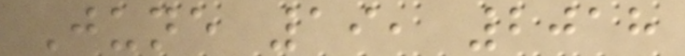June 19, 2018
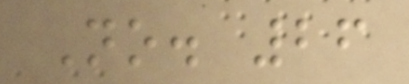No. 26
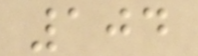104
